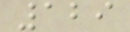129
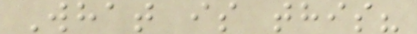What is this?
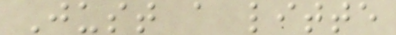Just a litte
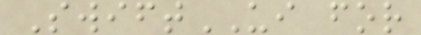SwiftUI for
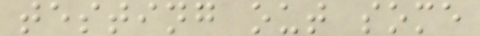testing out some
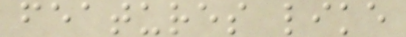features like
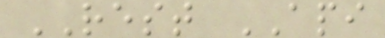REST API
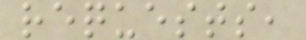requests,
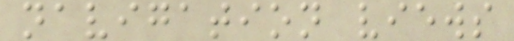navigation views
